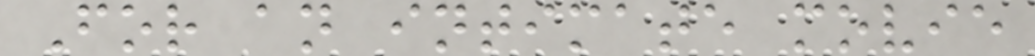For an intimate movie
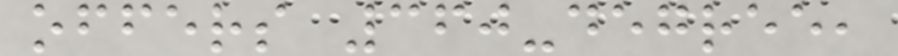offers 360-degree,
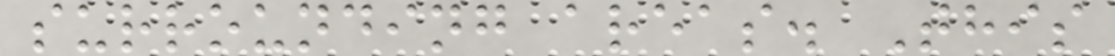surrounding areas. This
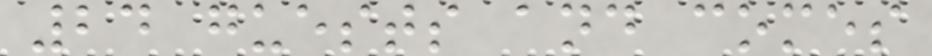24 guests and comes
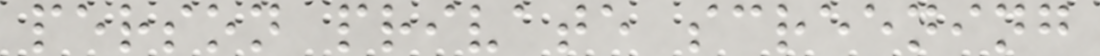person private screening
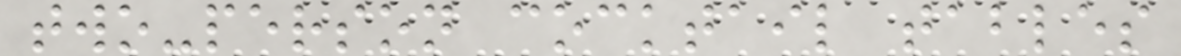two-person cocktail tables
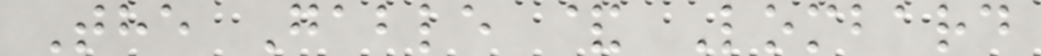The Gable & Lombard
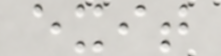exit
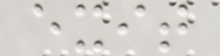exit
